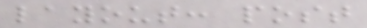layout: post
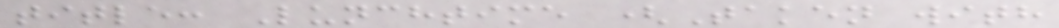title: Lunchtime (Taken with
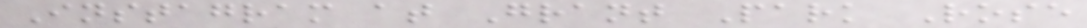Instagram at Grant Park Rose
